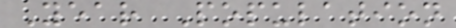Year Population
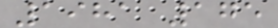1981 175
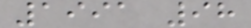1991 98
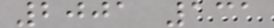2001 131
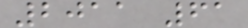2011 61
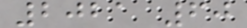2021 60
